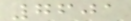7601
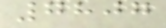7807
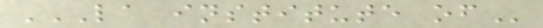LA INSTITUTE OF
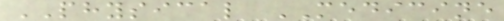PHYSICAL MEDICINE
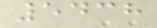5438
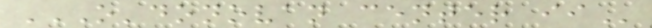O'DONOVAN CENTER II
